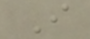I
